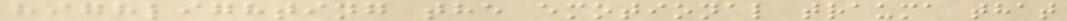highlighting the emotional trauma that
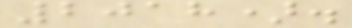2018).
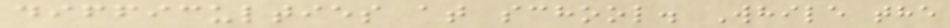difficulties at school. While the
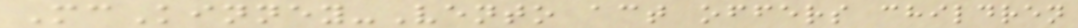McKinney-Vento act offers children
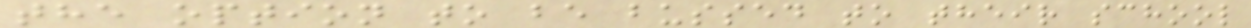the option to be bussed to their school
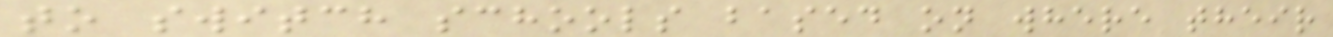to switch schools based on where their
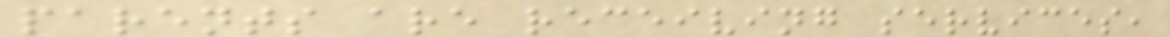parents are receiving services,
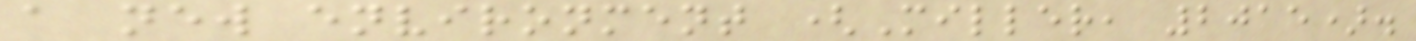a new environment (Miller, 2015).
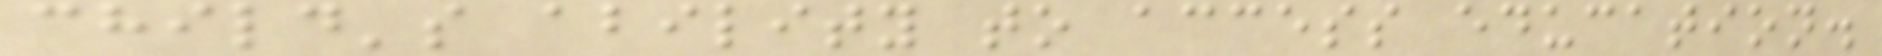child's ability to access education.
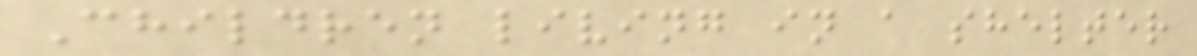Children living in a shelter
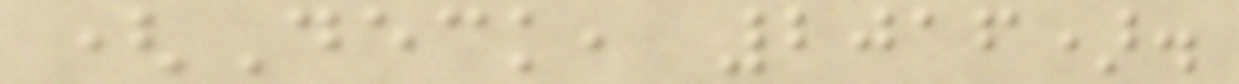(Deck, 2016).
